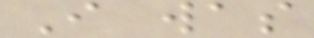I was
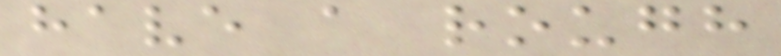have a rough
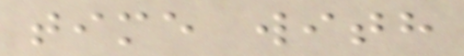time with
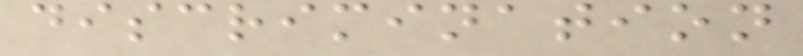discrimination
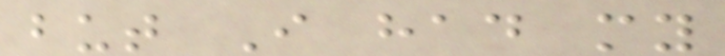but I had my
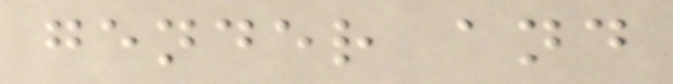gender and
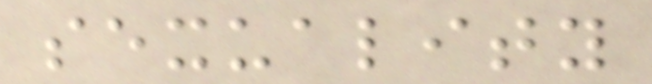sexuality
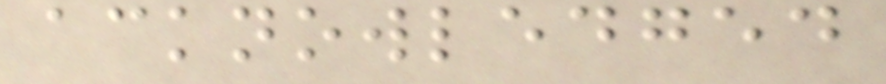acknowledged
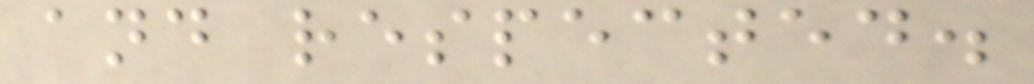and respected.
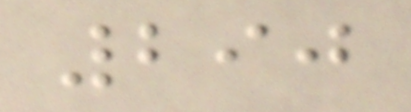290
